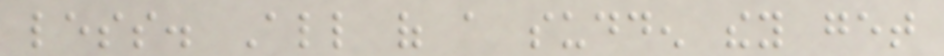less. All of a sudden they get
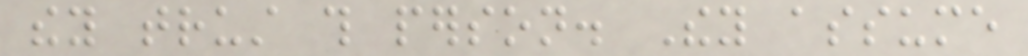they trust this person. They assume
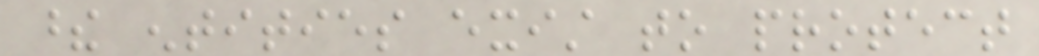these entities exist to protect
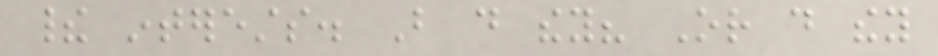their interests. But do they? Or do they
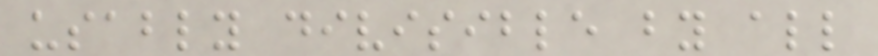usably divisible by all
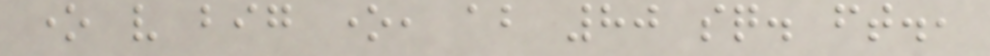one very big one, about 80 sq. ft.,
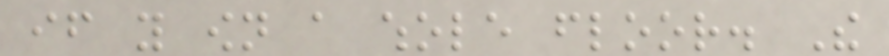if you own a whole floor. The
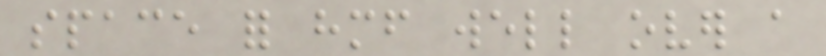space for himself well over a
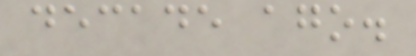decade ago.
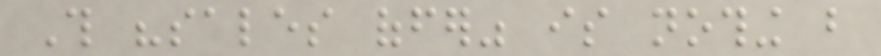This "sales offer" is nothing but
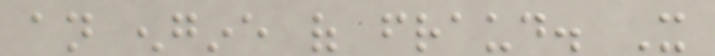an engine of fraud. It
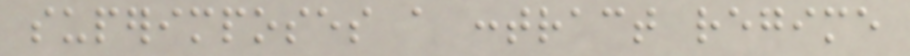superimposes a contract regime
